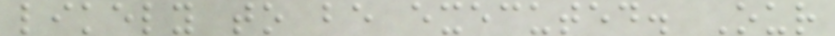likely to be executed. Our
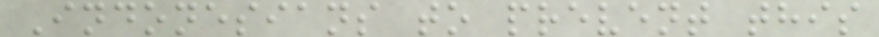Indonesians to prevent this
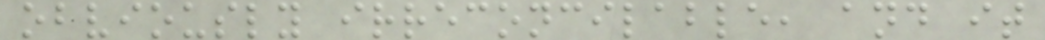obviously irreconcilable, and it
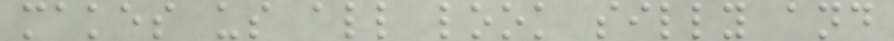makes us all look silly and
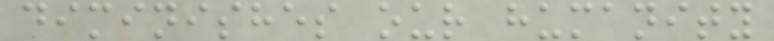diminishes our humanity
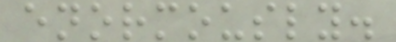enormously.
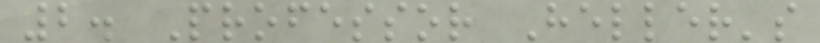2. Professor Heller's
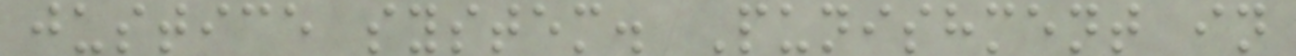justice system. Punishment in
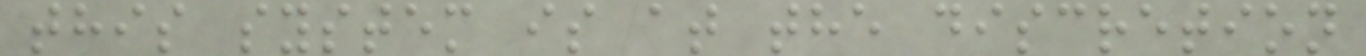this system is at the discretion
